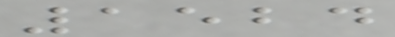1524
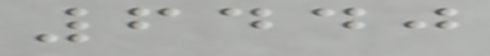6440
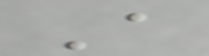A
